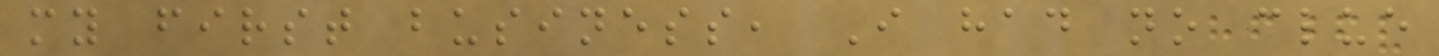my first business, I had no clue
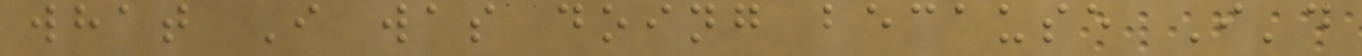what I was doing because I'd
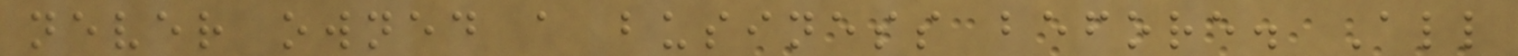never owned a business before. All
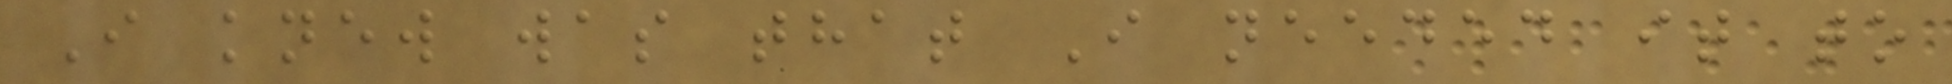I knew was that I needed it to
